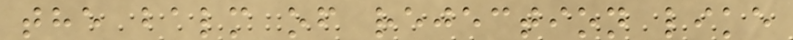the balm of rejection like
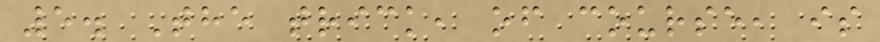5. The trick, of course, is
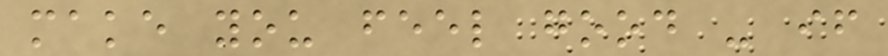make you feel good - if
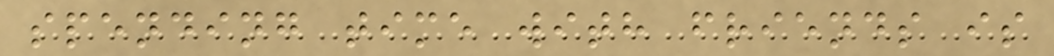spending time with friends is
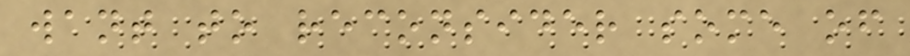want to reconsider some of
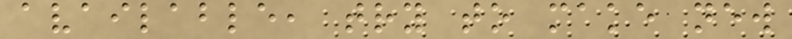available, try to make new
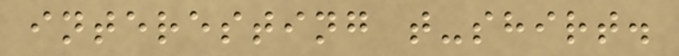interesting t-shirt.
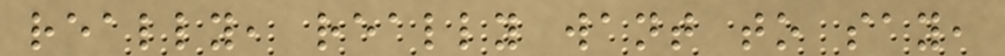really, really want to say,
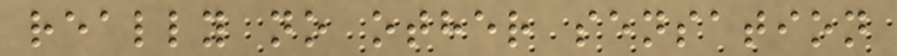really no other sensation
